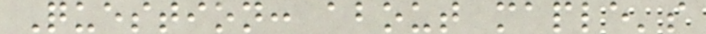Question: about maple's
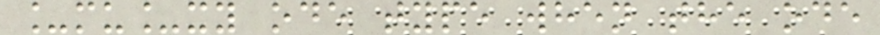_mu_xy ode type when the ode
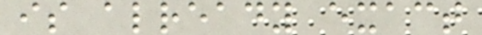is already exact
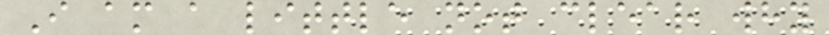I am a little not clear why
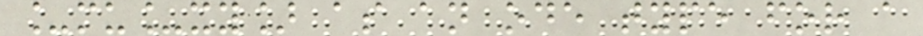_mu_xy] as an ode type for a
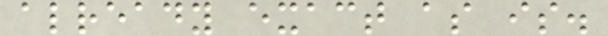already exact as is.
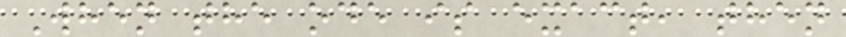When the ode is exact, then
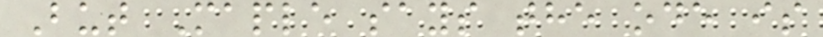But Maple says the ode is
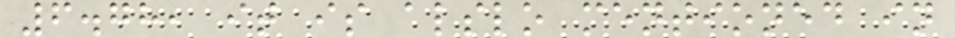6.78, it is alslo mentioned in
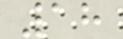18
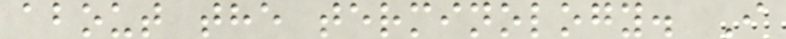about the terminology. I
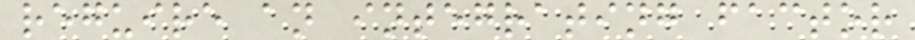reguire an integrating factor
